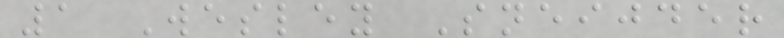1 Wesley Sneijder
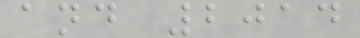and 2014
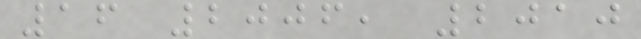16 2006, 2010
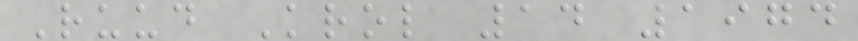Ruud Krol 14 1974
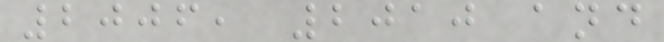2006, 2010 and
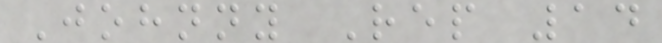Johnny Rep 14
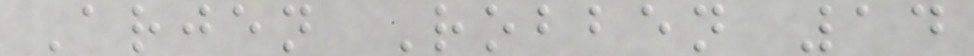Arjen Robben 14
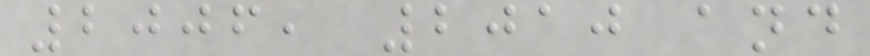2006, 2010 and
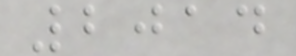2014
